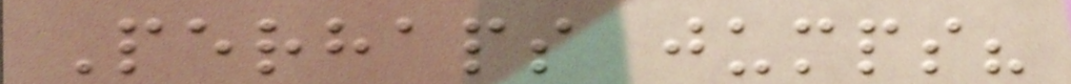Perhaps jumps?
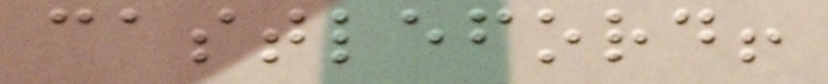castleford!
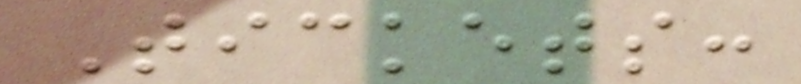Tickets:
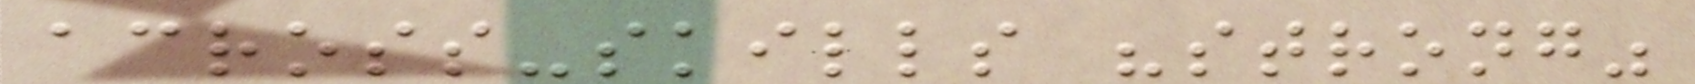across-skills "strong"
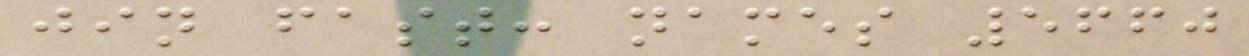jin fast: names 5660
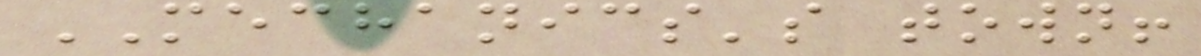MECHANICS's town!
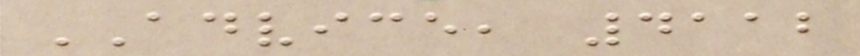ADVICE, 4112
